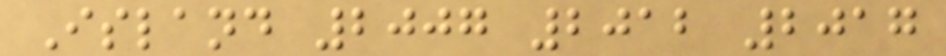Island 2007 2012 2017
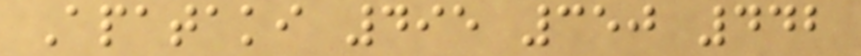Apataki 495 350 442
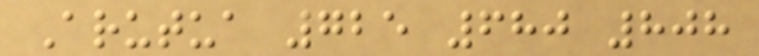Arutua 725 680 808
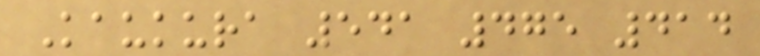Kaukura 541 475 414
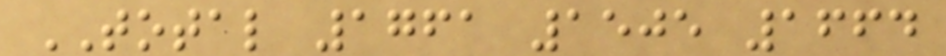TOTAL 1761 1505 1664
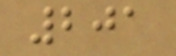201
